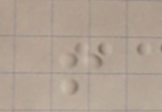!
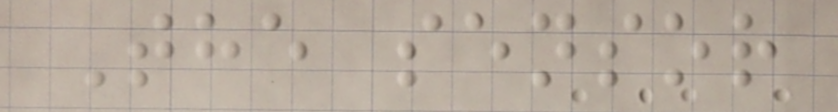The sensor
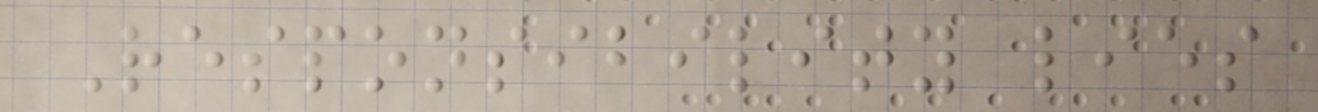Responsibility lies
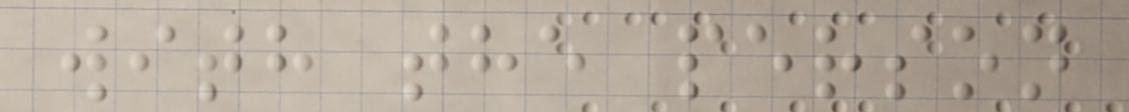with the person
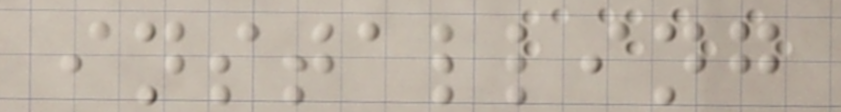installing
